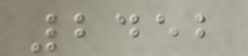2452
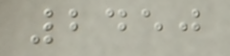2450
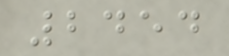2454
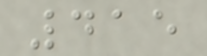415
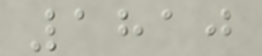1810
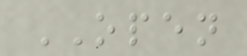OPEN
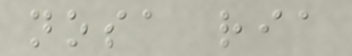nosa ria
